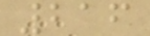216
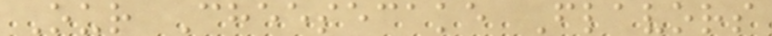Our Cheesecake Flavors
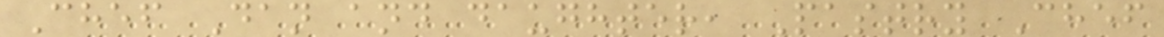Chef Dan and daughter, Pastry Chef
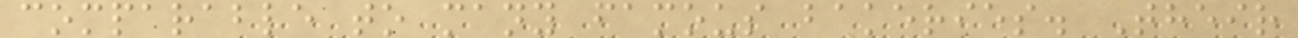comparable to many famous bakeries. Their
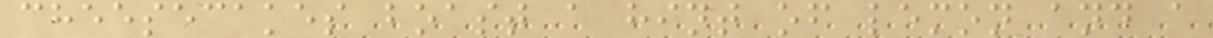cheesecakes boast a hint of lemon and a
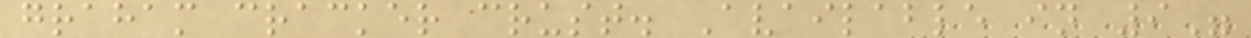graham cracker crust. Available in 9"
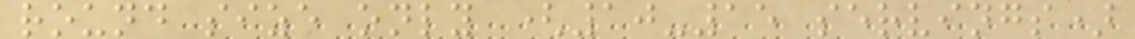round size only (10-15 servings)
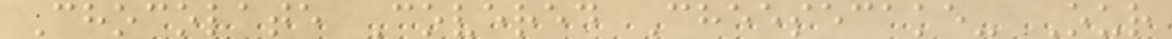Chocolate Covered Cheesecake- Our
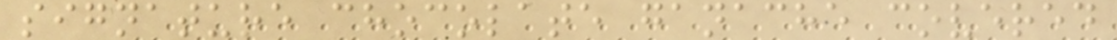signature chocolate ganache covered
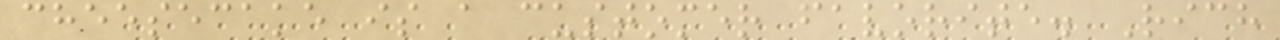cheesecake is a customer favorite. Rich
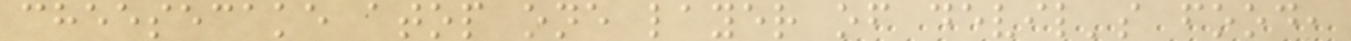cheesecake atop one layer of devil's food,
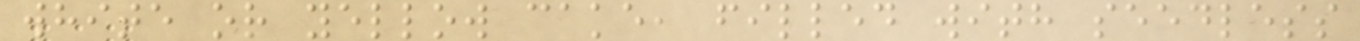white or yellow cake, filled with seedless
